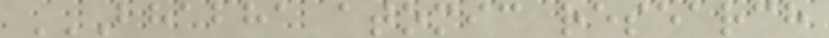BHABHA ATOMIC RESEARCH
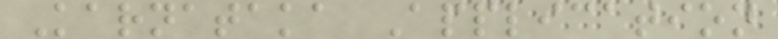Karnataka Application
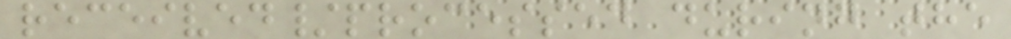received/processed during the
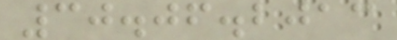30.06.2013
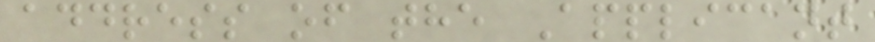address of the Applicant
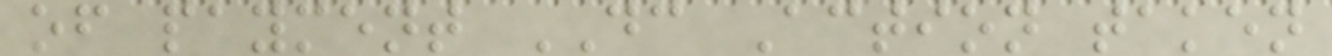of payment DC Action taken
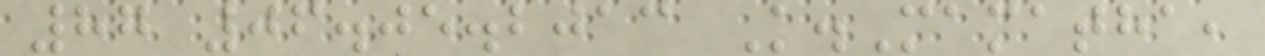87 06.05.2013 K.Mamatha,
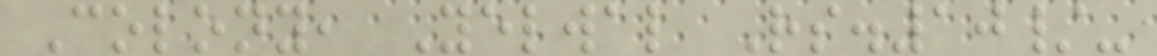Colony, Yelwal Rs.10/-
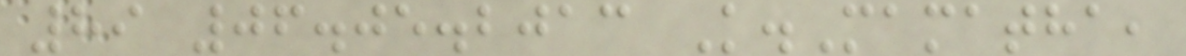89 06.05.2013 K.Mamatha,
